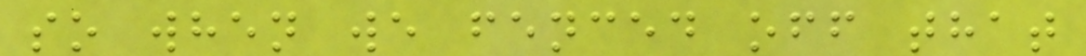so when we fenced off that
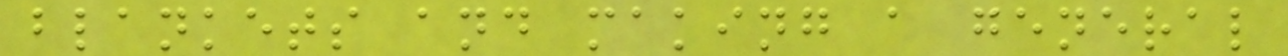blankets and making a general
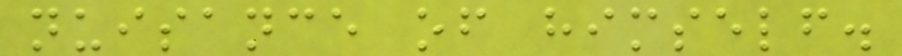nuisance of himself.
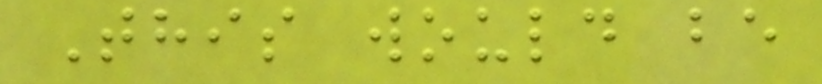This would be
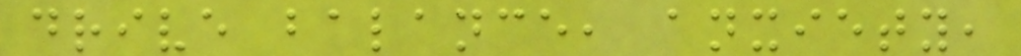drive balance, anxiety,
